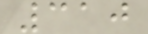310
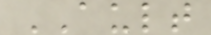AULT
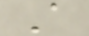A
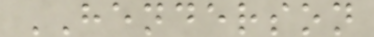HENDERSON
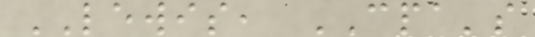LEWIS, CPA's
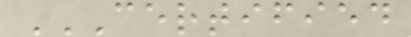CERTIFIED
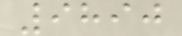9890
